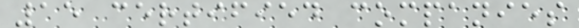15 certified companies
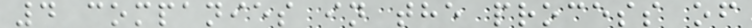4 companies in the process of
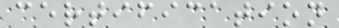certification
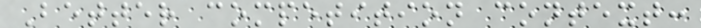Better competition context:
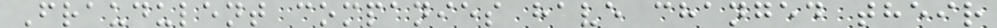Fraudulent companies have changed their
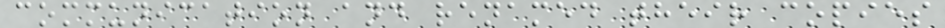communication and renamed their copies
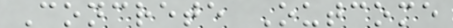Concrete Outcome
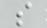s
